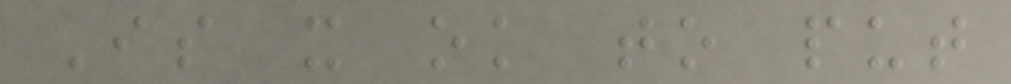Is it ok to put
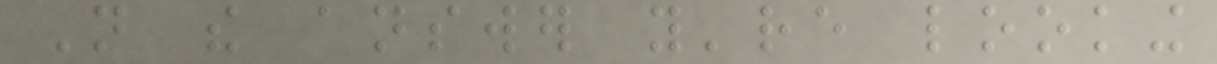Not the answer you're looking
